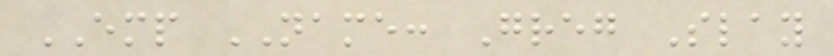EMP NAME: Greg Slay
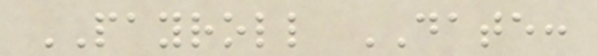PAYROLL DATE:
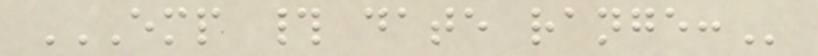EMP # DATE RANGE:
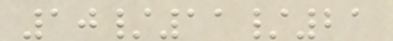10/11/21
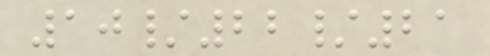10/22/21
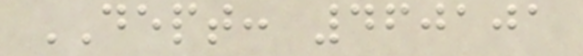DEPT: 460101
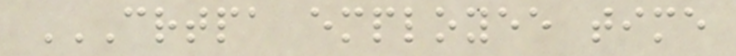CRTPA EMPLOYEE TIME
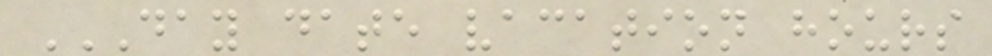DAY DATE VACATION HOURS
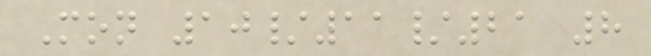Mon 10/11/21 8
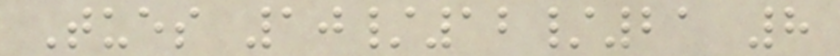Tues 10/12/21 8
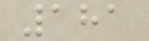181
